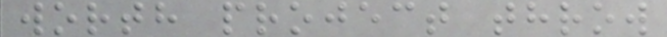worth project throw
